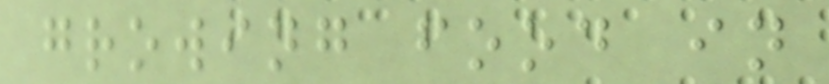growing food in
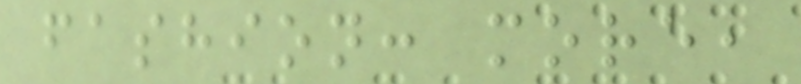fashion: more,
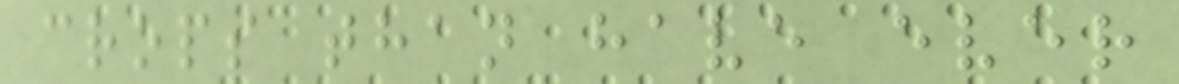crops than have ever
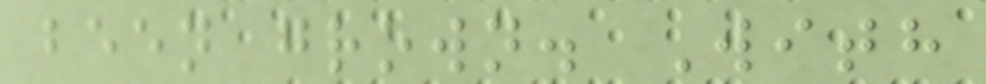been grown. With
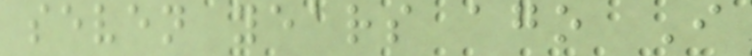seven years ago I
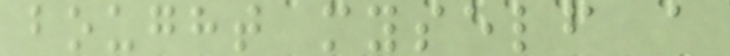bought myself a
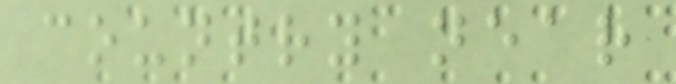country near
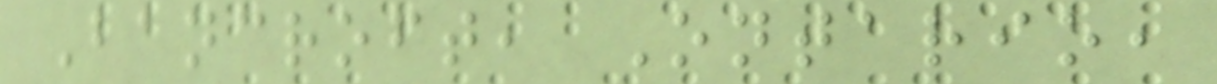Bancroft, Ontario,
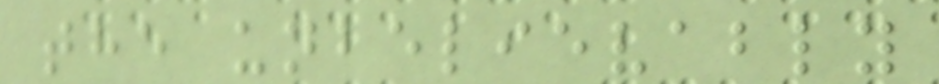the unbelievably
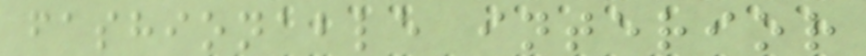fashionable interior
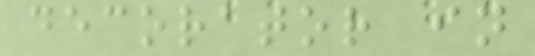decorator in
